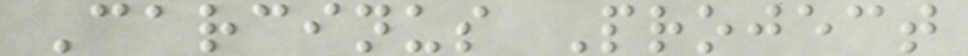Carcinus Project
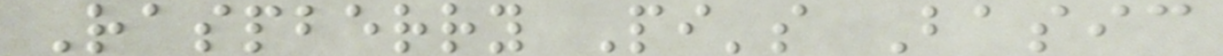Raspberry Pi's Basic
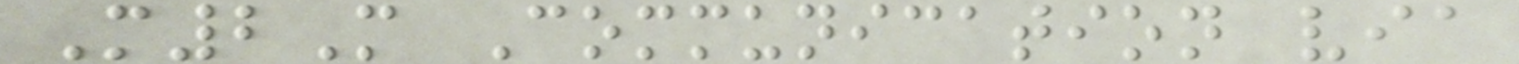M2M Communication via
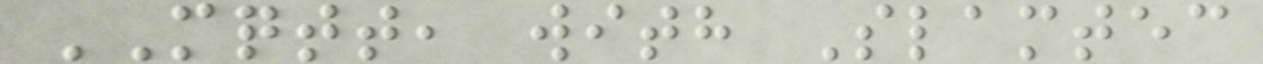MQTT, with Slamtec
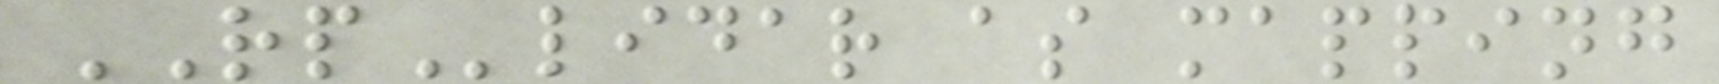RPlidar as mapping
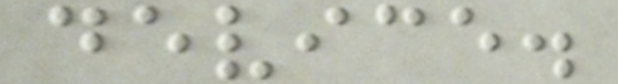device.
